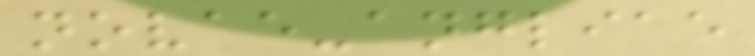novae-angliae
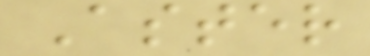Aster
